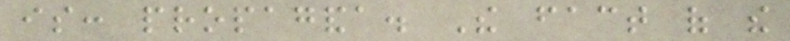is: propaganda. The fact of the
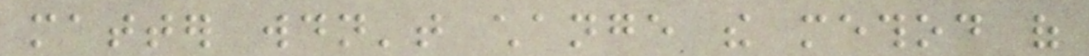matter wouldn't change the method of
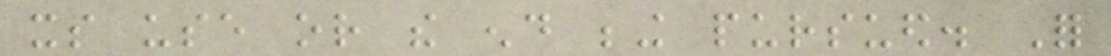its use or the end being pursued. For
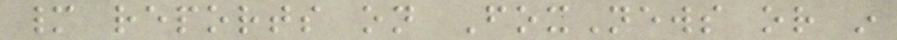many reports on FoxNews or in
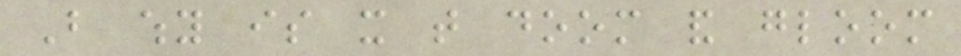But why is it that doom and gloom
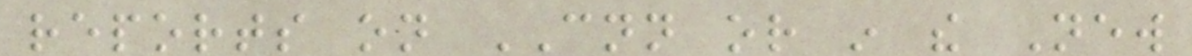reports on CNN or in the New
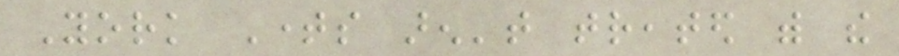York Times aren't treated with the
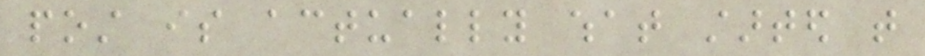post is actually what started that
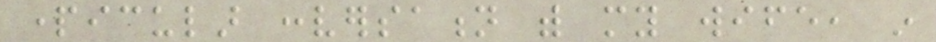particular conversation with my wife, in
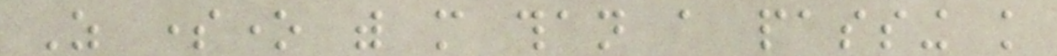As someone with more than a passing knowledge
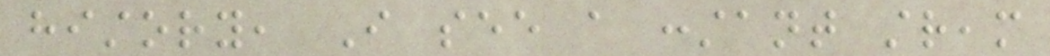history, I see a constant stream
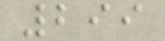299
